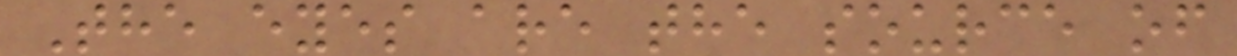The eyes are the source of
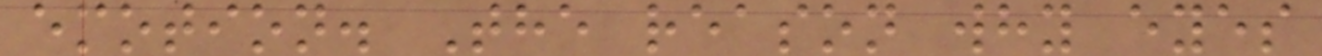emotion. The reason why eyes
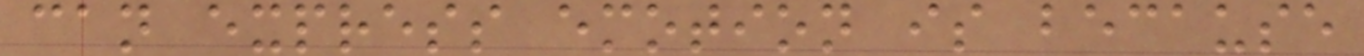can express emotion is because
